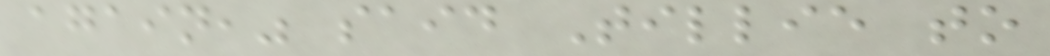again," said Tillie to
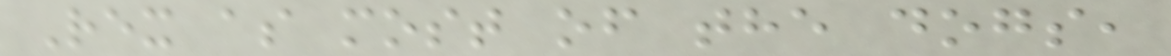Rex as most of the dogs,
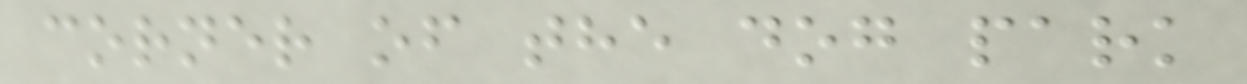corner of the dog park
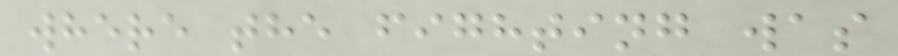where the fighting was
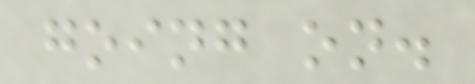going on.
